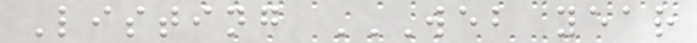Listing WEB YEAR
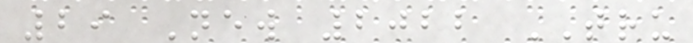29 New 2022 TRU
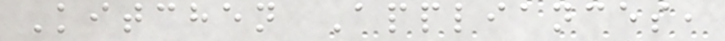Kitchen Appliances,
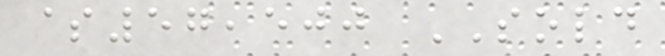$57,500 SOLD
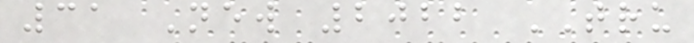31 New 2022 TRU
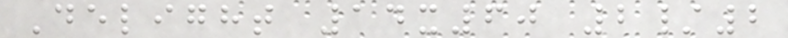Delight 14x60 2/2
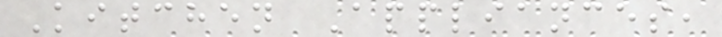Kitchen Appliances,
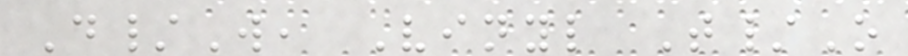D/W, Vinyl T/O
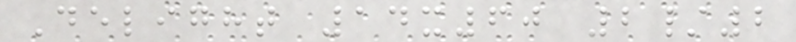Delight 14x60 2/2
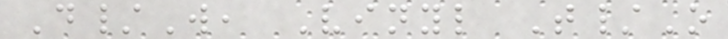D/W, Vinyl T/O
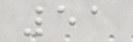51
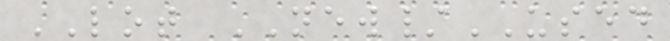LOT NEW/USED
